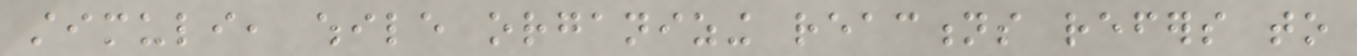stimuli, while organizing reactions refers to
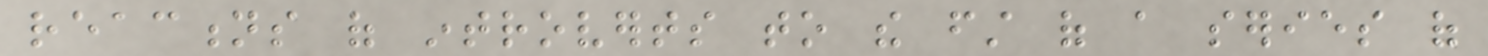reactions of introverts to the first of a series of
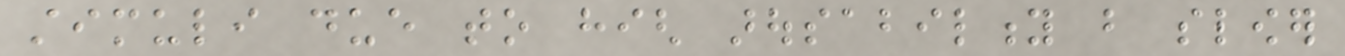stimuli due to high arousability but slower
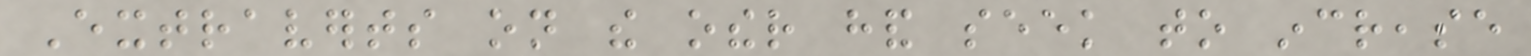Extraverts on the other hand seek to increase
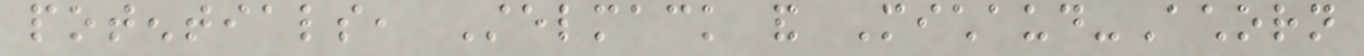potentials, Stelmack and Michaud-Achorn
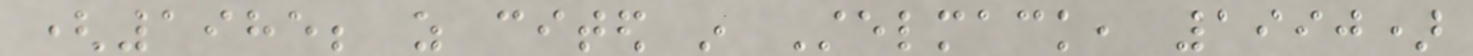(1985; as cited in Stelmack, 1990)
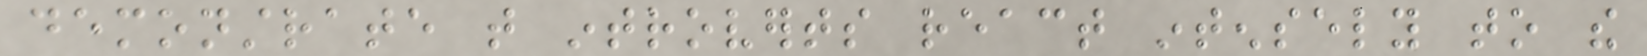demonstrate that introverts react intensely to the
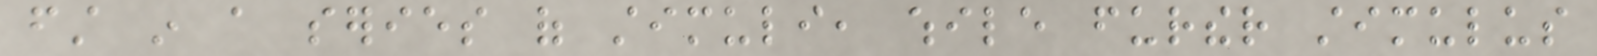first in a series of stimuli, while further stimulus
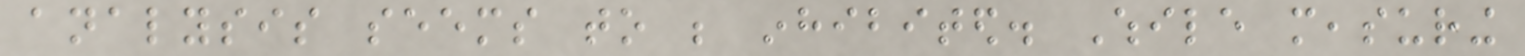analysis seems to be inhibited. While measuring
